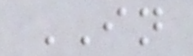IN
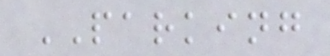PARKING
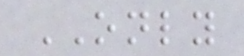ONLY
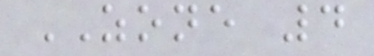ZONE 4
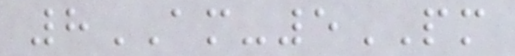8AM-5PM
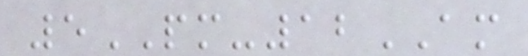5PM-12AM
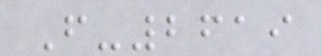F-2619
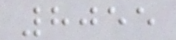8055
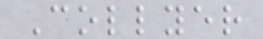Collyer
